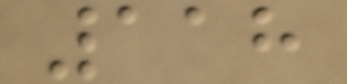118
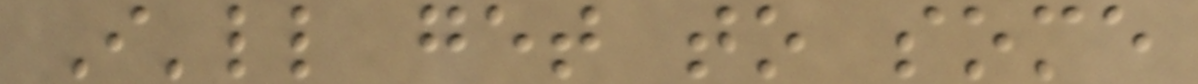I'll get to some
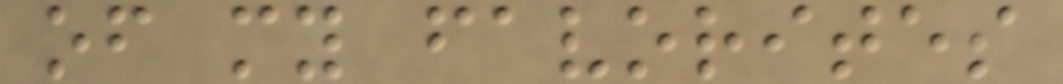of my favorites
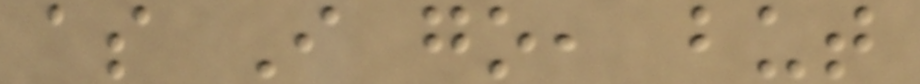as I go, but
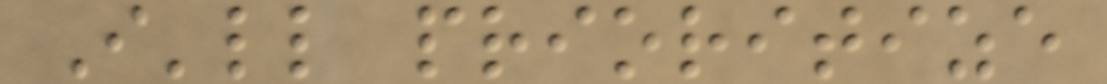I'll prioritize
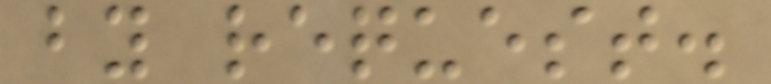by request.
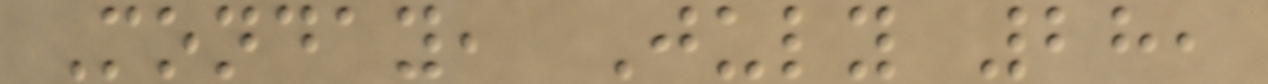Monday, July 28,
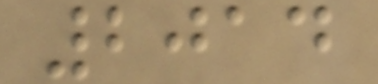2014
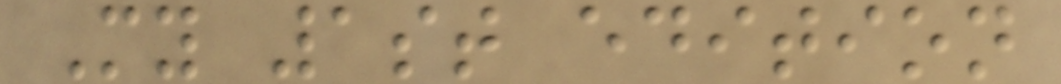My 1st edition
